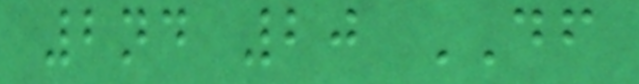2nd 20 DF
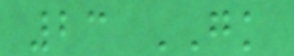23 GK
